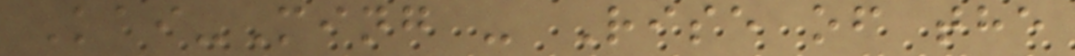Kai-Ming - Rise of the
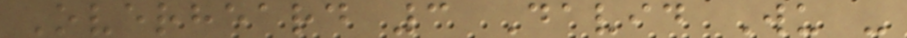Overheard 3 David Wu -
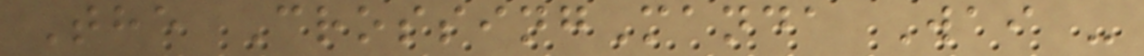The CrossingManda Wai -
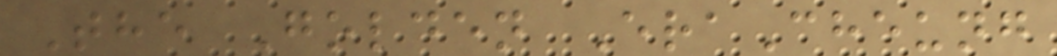The Golden EraCheung
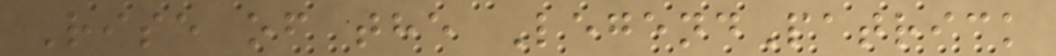Rise of the LegendPatrick
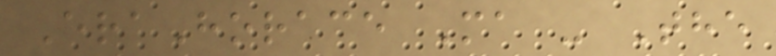EraHorace Ma - The
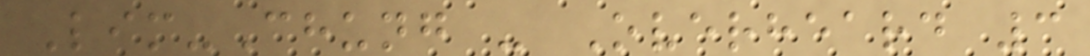Lim-Chung - Overheard 3
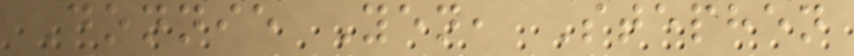Donnie Yen, Stephen
